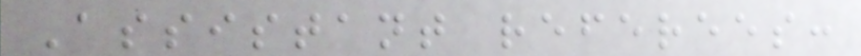Assistant referees:
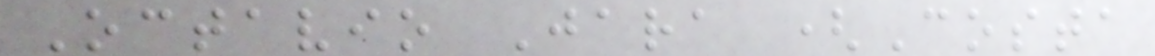Octavio Jara (Costa
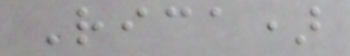Rica)
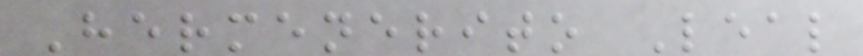Hermenerito Leal
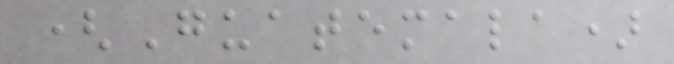(Guatemala)
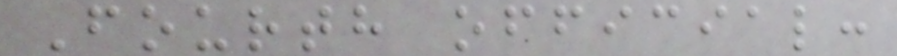Fourth official:
